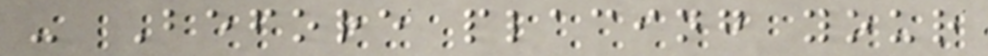- Before placing your
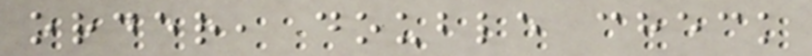order, double check
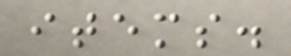items.
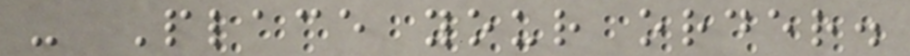- Place your order.
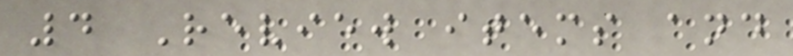4 Review items and
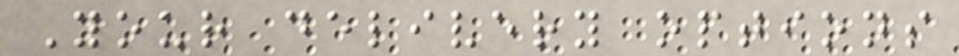Your delivery options
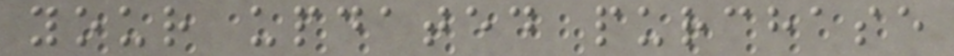your updated purchase
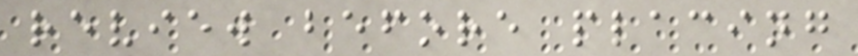review before placing
